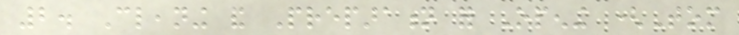2. Cleaning and Preparation for Opening (Tom
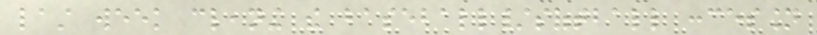last week cleaning the baseball/softball concession
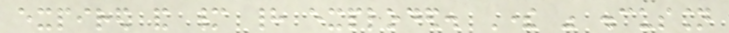expired and many had exploded. There was discussion
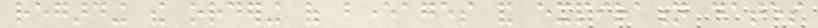regarding the ordering of beverages and expiration dates
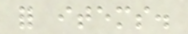for items.
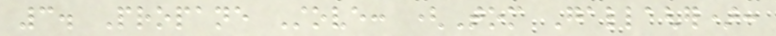3. Propane Stove: (Tom Gallagher):
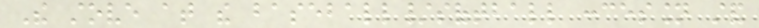The stove at the baseball/softball concession stand
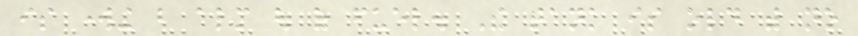is working but almost out of fuel. The tank is old with no
